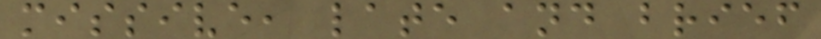missive, late and brief
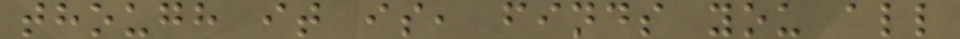though it is, finds you all
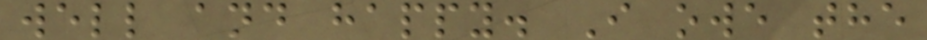well and happy. I owe the
